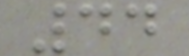44
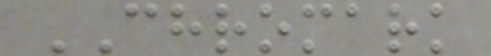CHROMARK
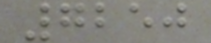7250
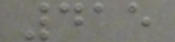415
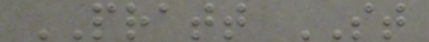PRATT ST
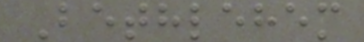Bethlehem
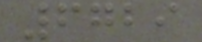6729
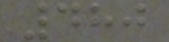480
